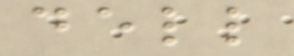dell
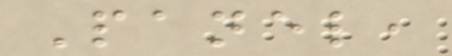Panel,
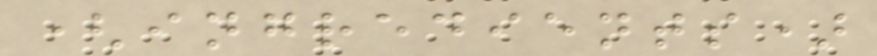(ingredients)
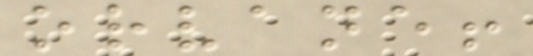orvane!
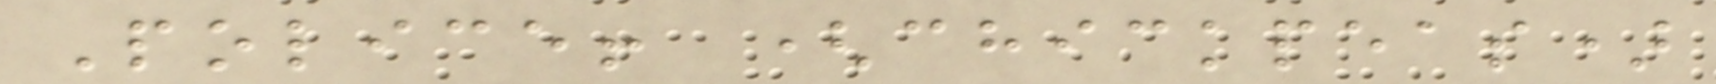Police! (chickpeas)
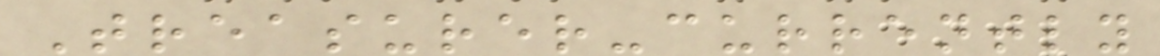Treasurer-currently
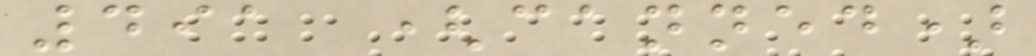491 (canned)
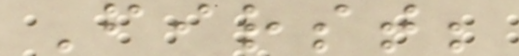First;
